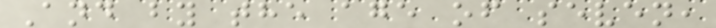And by the age of seven,
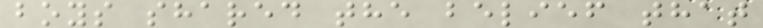boys shared the belief that
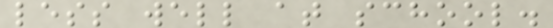less well at school.
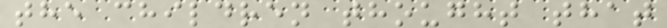the children thought that
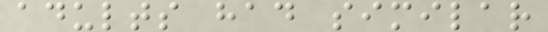adults had similar
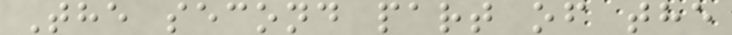The second part of the
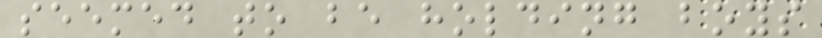seemed to be holding boys
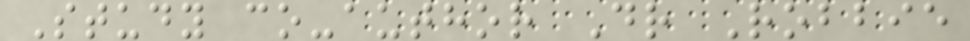Study co-author Dr Robbie
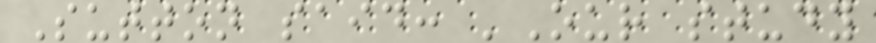Sutton said: 'Our study
